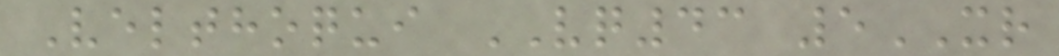Velthoqui VQ43 5XR
